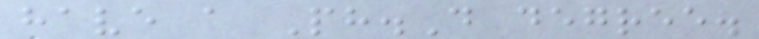have a Ph.D degree.
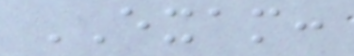EXAM:
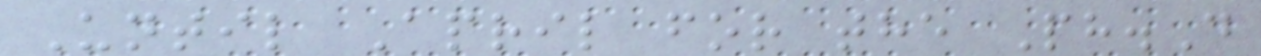Until April for the Ph.D
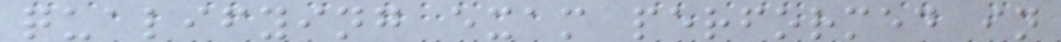qualifying exam performed in
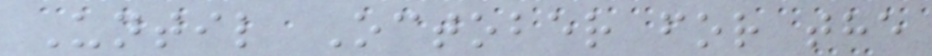Until October for the
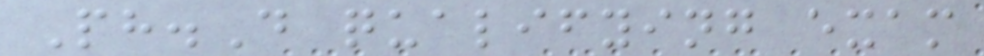Ph.D qualifying exam
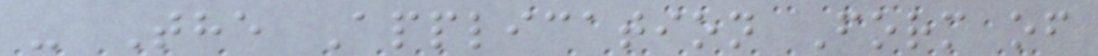- The Application Form of
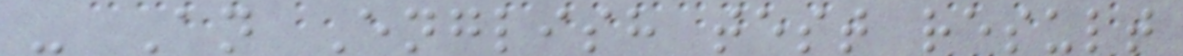- An English test result
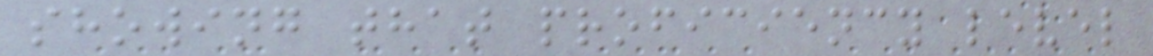showing that proficiency level
